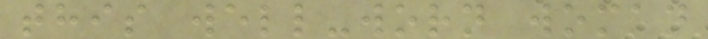this well-worn woman
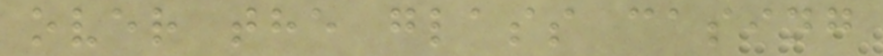over the glass casing
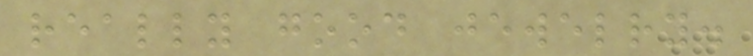really good jewelry.
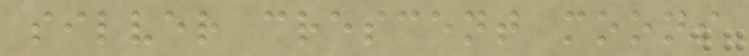silver crescent moons
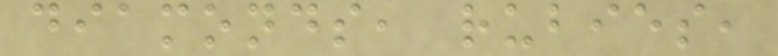diamonds, rubies,
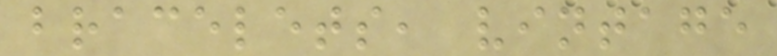bracelets, vintage
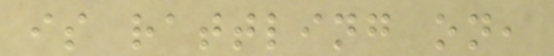is rattling on,
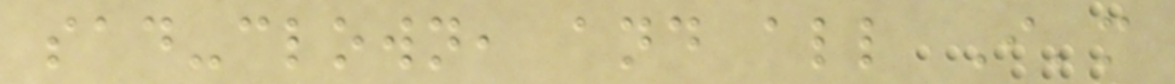sad-clown, and all I'm
